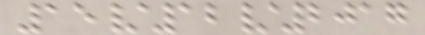15/12/2017
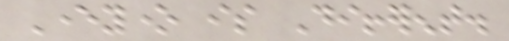Everyone is Different.
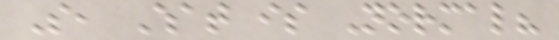So, What is Normal?
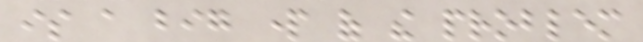is a big part of the problem
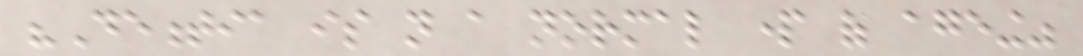"Dementia is not a normal part of ageing"
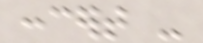concert -
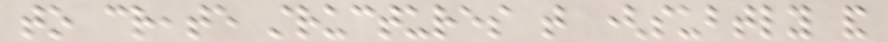to create structures that (subtly and
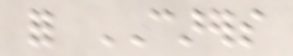for CARERS
